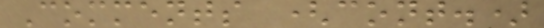Comments (cont.)
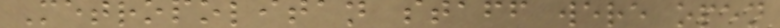Metropolitan staff were open
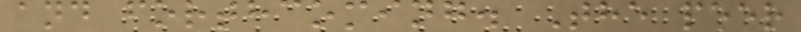and forthcoming. The peer
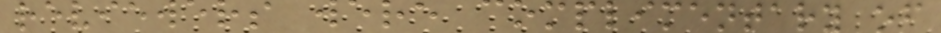reviewers were complimentary of
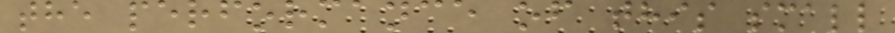the performance of this small
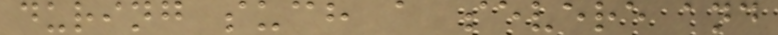during such a severe and
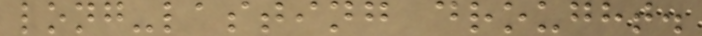long-lasting drought.
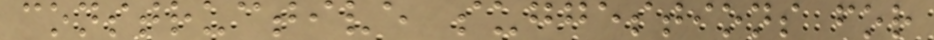constructive suggestions for
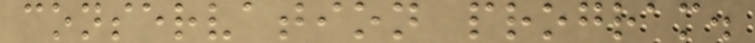conservation program.
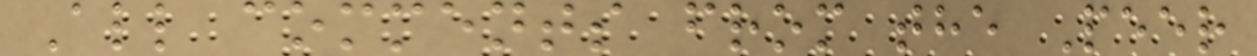All comments from the Peer
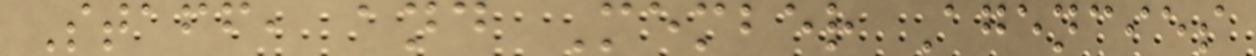Staff, and Member Agencies
